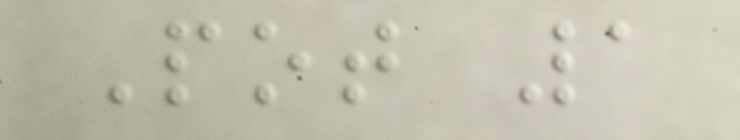Pot 1
